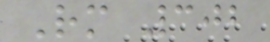Rm 302
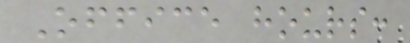Office hours:
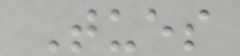Tues
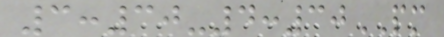3:30-4:30PM
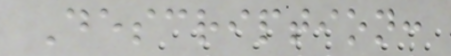Description:
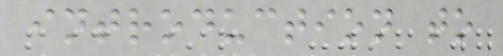introduction to
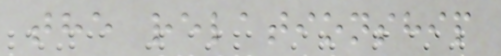the relationship
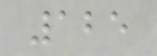125
